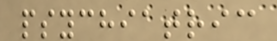psychiatric
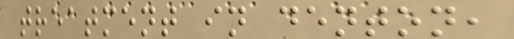treatment in denton,
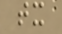tx
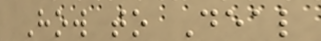How to Deal
